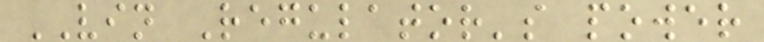VIN Regulator's power
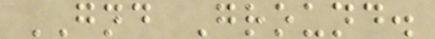GND Ground.
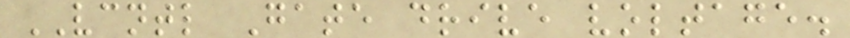VCNTL Gate drive voltage.
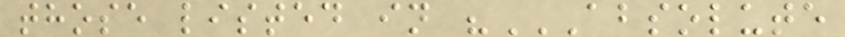those listed in "ABSOLUTE
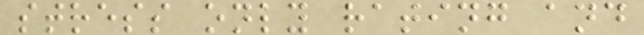stress only rating and
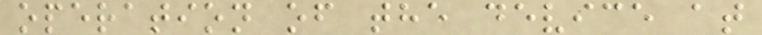operation of the device at
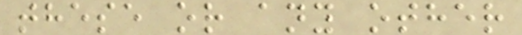these or any other
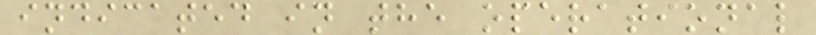indicated in the operational
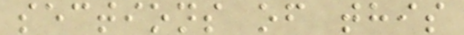sections of this
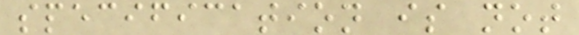specification is not
